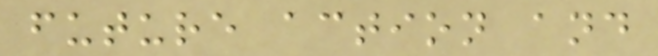future action and
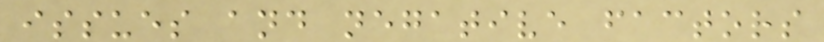issues and negative factors
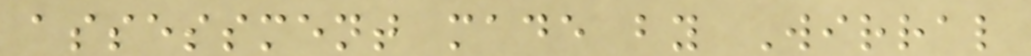assessment made by Wirral
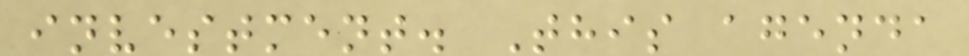investment. This agenda
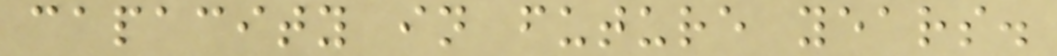capacity in future years.
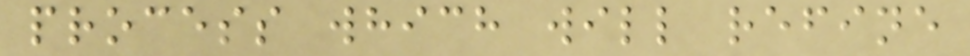process which will refine
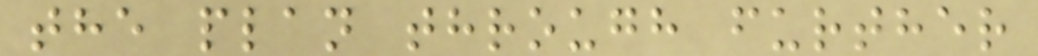the plan through further
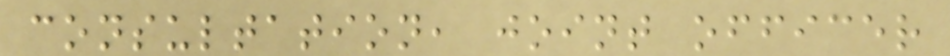consultation, joint officer
